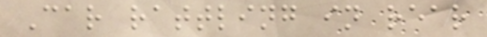Car rattling in rear
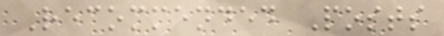Recommended Posts
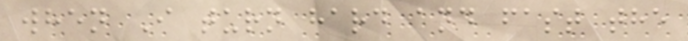when I turn hard and fast the
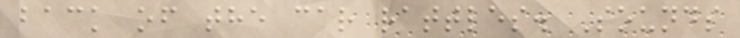back of the car rattles. Sounds
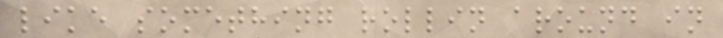like something rollin around in
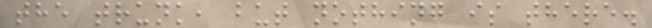the trunk, but nothing is there.
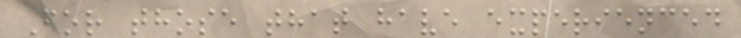For those that have experienced
